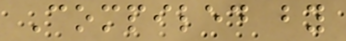Compiled by
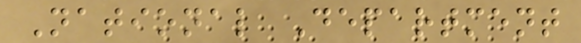National Department
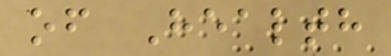of Health
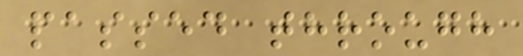passed through
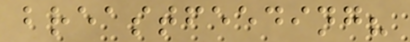breastfeeding?
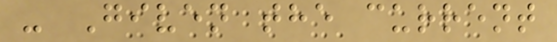- Given the current
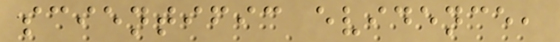scientific evidence,
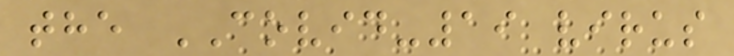the COVID-19 virus
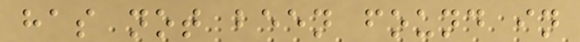has not been found in
